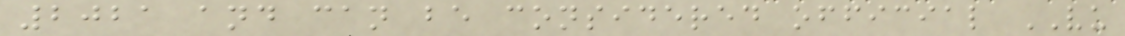2021 and can be considered official VU
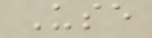Use
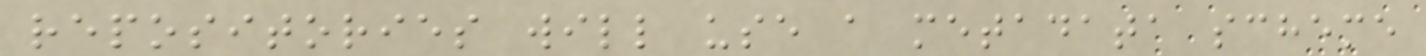repositories will use a metadata scheme
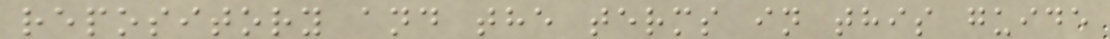repository and the terms in this guide
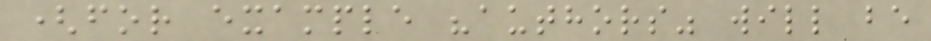(for example "authors" will be
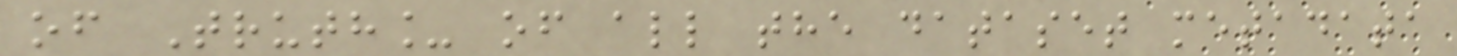of Truth_ of all the dataset metadata
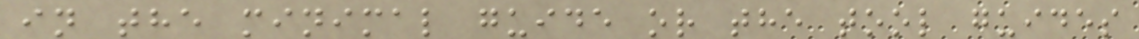in the minimal guide or the tool guides
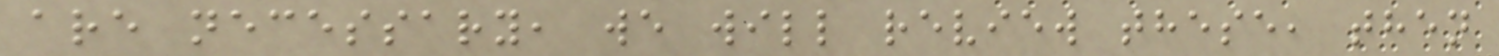are necessary, we will review these, then
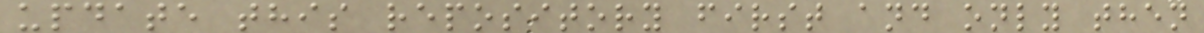update this repository first and only then
